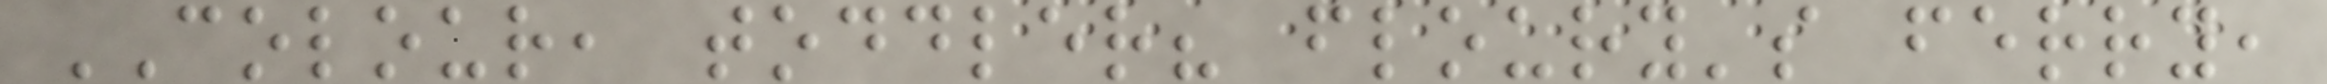COLOUR, toddler? floury's ferry,
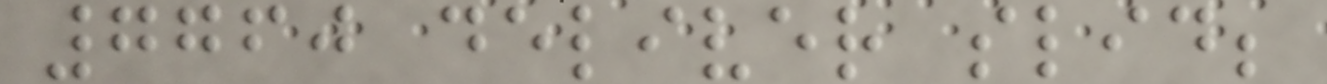7760 deliver slid;
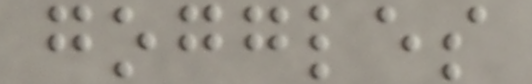goggles
